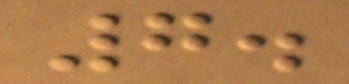7.
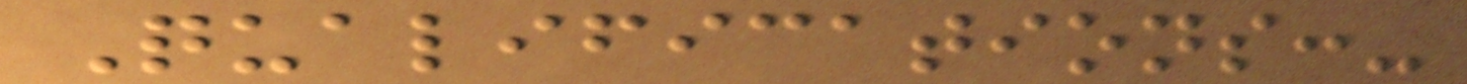Qualifications:-
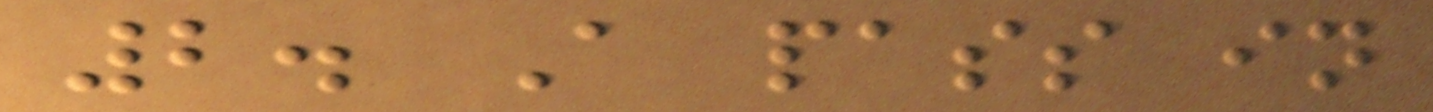2. A pass in
